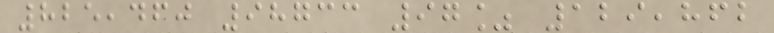825,460 98733 97% 129,862
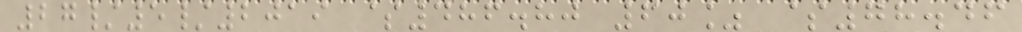27/5/2019 $486.80 60% $78.46
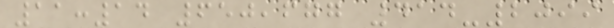11:14 650,677 414-2099
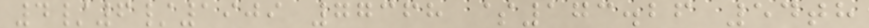4/6/1909 77368 $173.26 54th
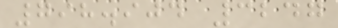798.904 3247
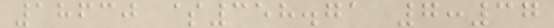18630 $358.71 7:37
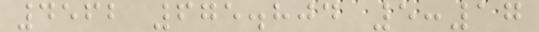4562 675.804 5:17
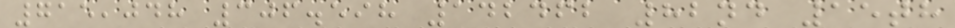715,048 306.598 142462 82nd 15th
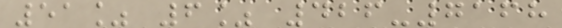51% 6% 426-7168
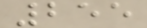255
